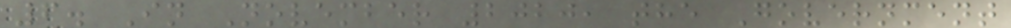6. In November 2020, the Government
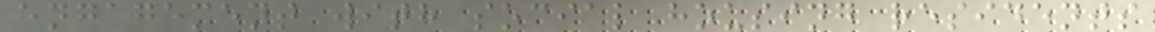engagement with social housing residents
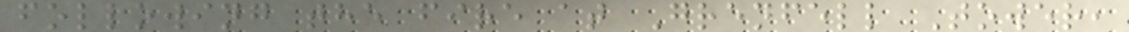following the fire at Grenfell Tower,
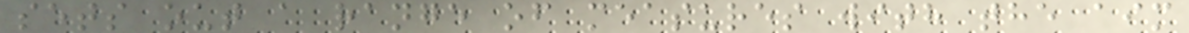sets out a range of measures with the aim
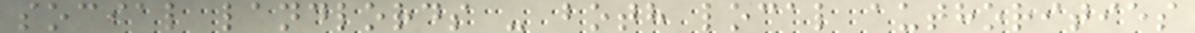social landlords - both local authorities
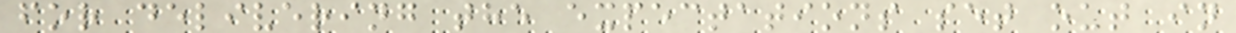for delivering the expectations set out in
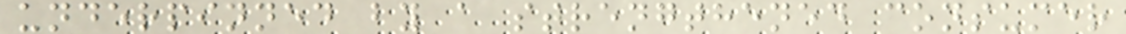underpinned by a strengthened consumer
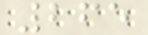265
